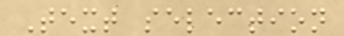Text selection
